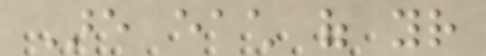Are each of your
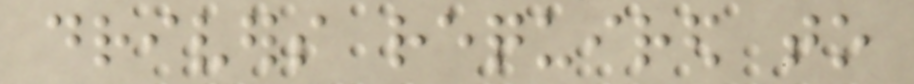drivers required to
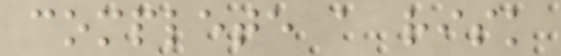complete a risk
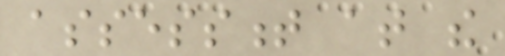assessment at the
